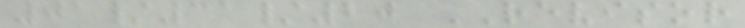01/31/20 REVISOR
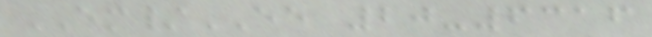EM/EE 20-6316
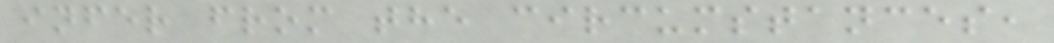infer from the circumstances,
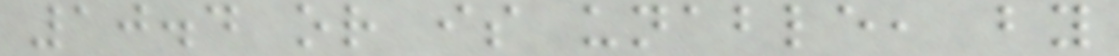10.4 or is unable, by
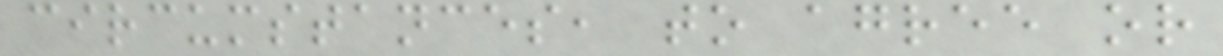circumstances, to agree or
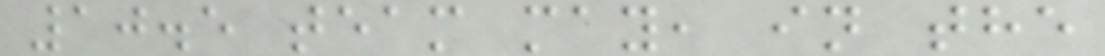10.5 team may, in the
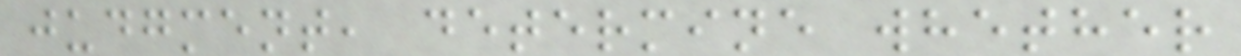judgment, determine whether
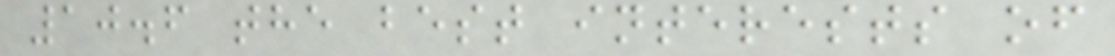10.6 the best interests of
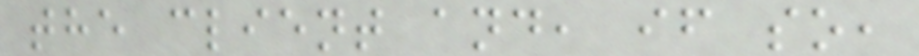the client and, if so,
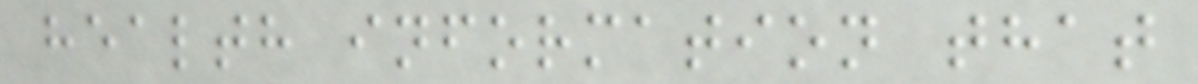health information that
